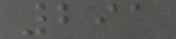291
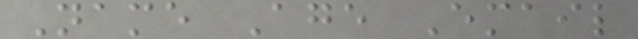Name Age Email
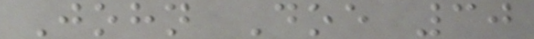John Doe 30
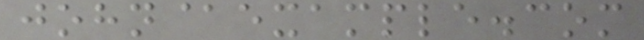john@example.com
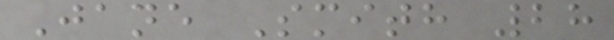Jane Smith 28
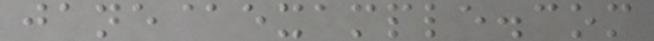jane@example.com
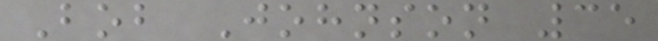Bob Johnson 35
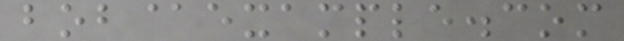bob@example.com
